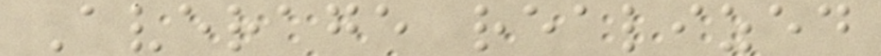Average realized
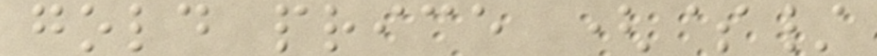gold price ($/
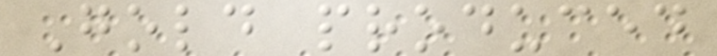Gold produced
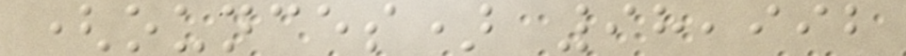(ounces) 98,992
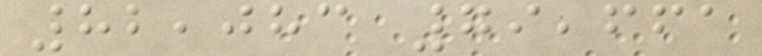82,083 79,661
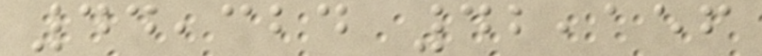44,324 42,156
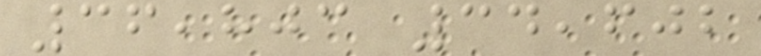36,803 34,602
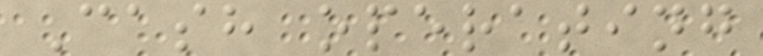Cash operating
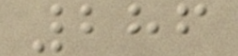286
